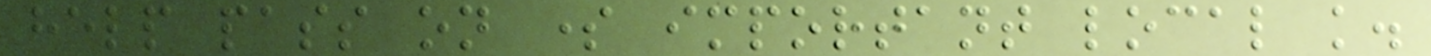help pass on some important local knowledge.
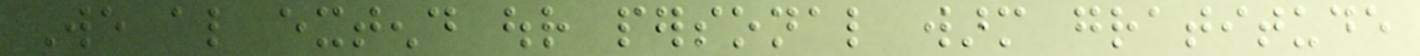We also extend our personal warm gratitude
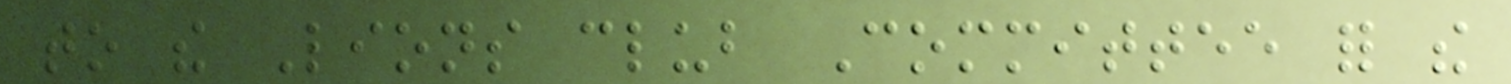to the Lions club Committee for the
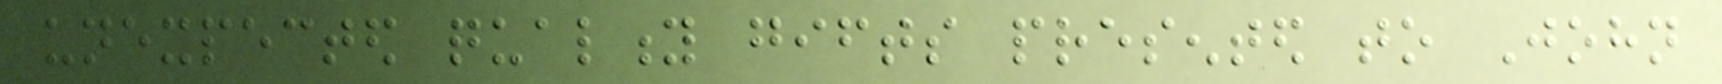unexpected quality gifts presented to John
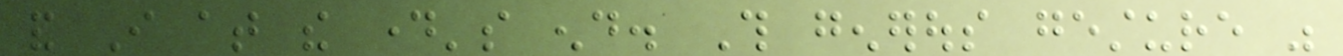and I at the day's end. This generous gesture was
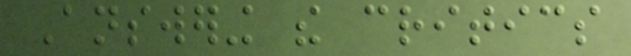Answering the critics
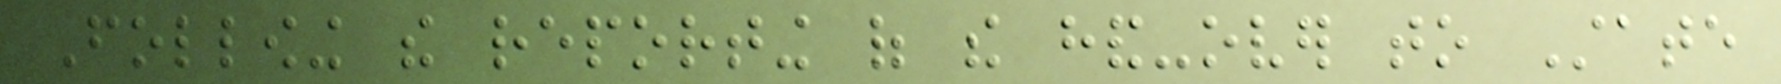Following the reporting of the hand-over to State
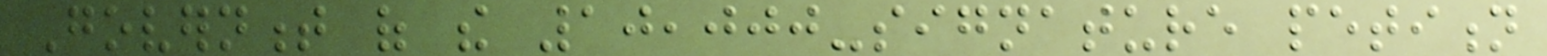Government of the 10,000-signature petition
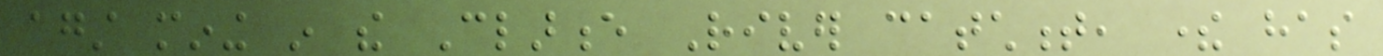against mining in the Clarence River catchment, there has
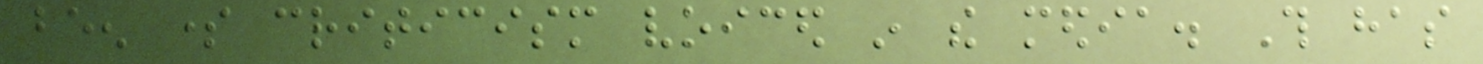been some criticism voiced in the media. This has
